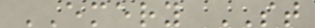EMERY ST
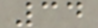34
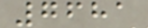7681
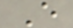E
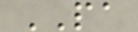PA
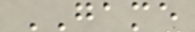GAME
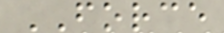FORCE
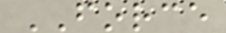FORCE
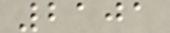2101
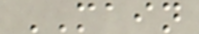MAIN
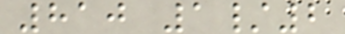810 1/2
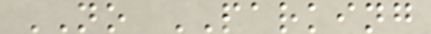NO PARKING
